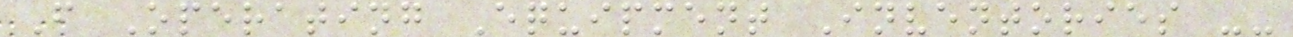F Operating Equipment Inventories --
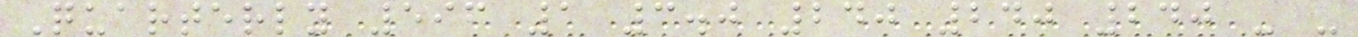Quarterly 596 1 3.0 240 240 240 - -
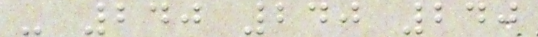- 240 240 240
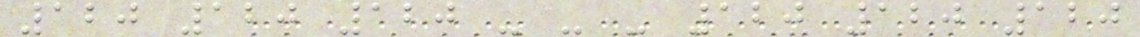120 120 120 - - - 120 120 120
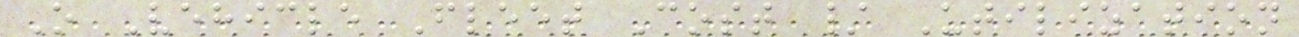O Vehicle Fleet Cost / Utilization
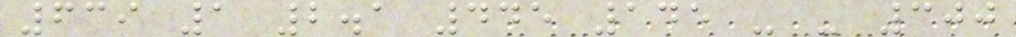639 1 2.1 445 145 - - 300
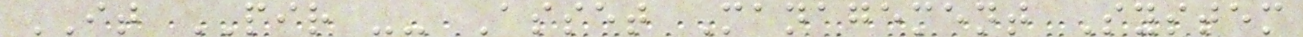IT PIR -- Asset Management System
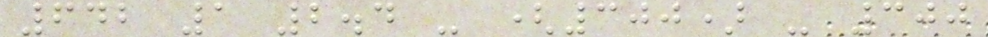642 1 2.4 - (300) - 300
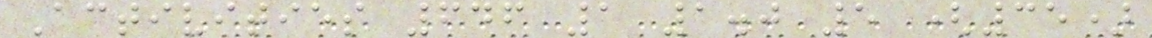Activities 646 1 1.0 5 (35)
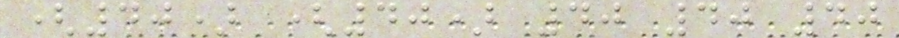(40) (40) 40 40 40
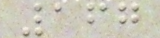167
